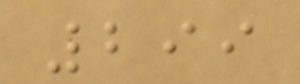299
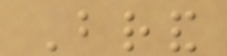Brand
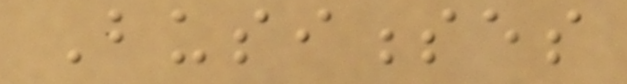Businesses
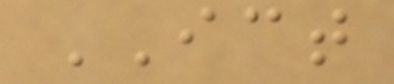ICT
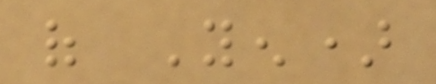of Yen)
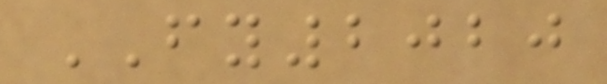FY2020
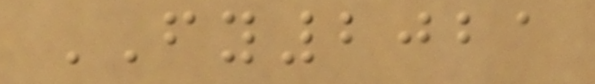FY2021
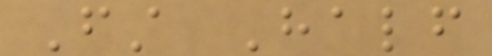First Half
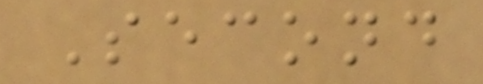Second
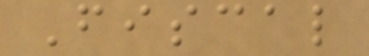Fiscal
